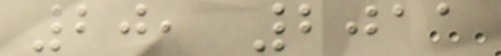20, 2011
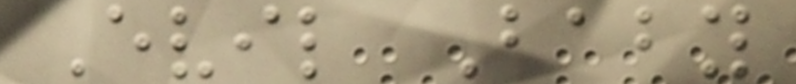Evil Baby
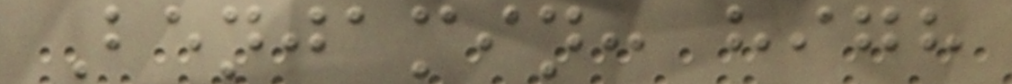Benjamin: high
